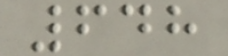648
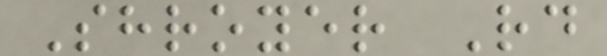Shroyer Rd
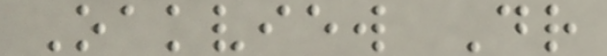Oakview Dr
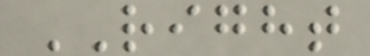RIGHT
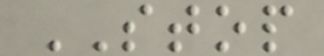STOP
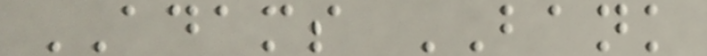ADAMS BANK
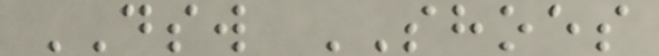DSW SHOES
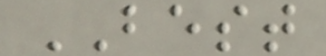BEST
